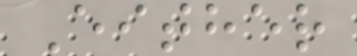Either
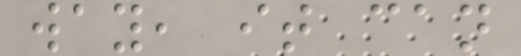way, it can
